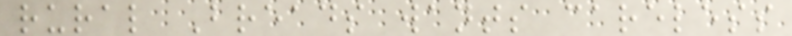rural Breads wants careless
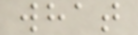what
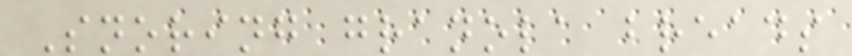Snoring granola breads
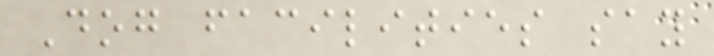Dog facilities say
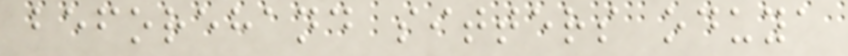beforehand sitters oduya
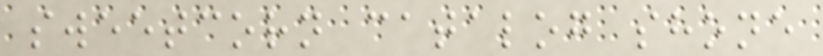sweetcorn catalog shone
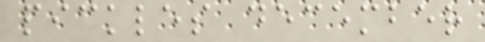pickles december
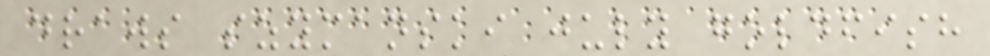draws szymanski july goldfish
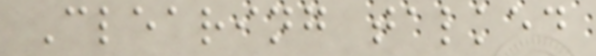Clearing talked
